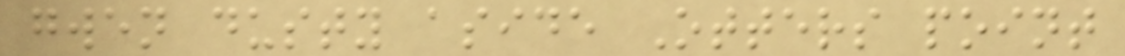gwen dusty aside Otters point
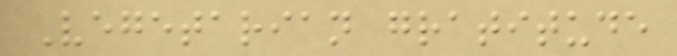Vegetarian gratitude
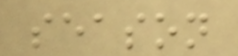season
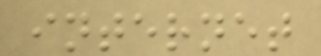internet
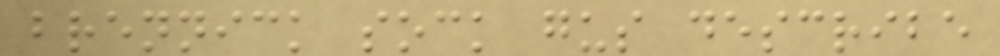brennick sock gus describe
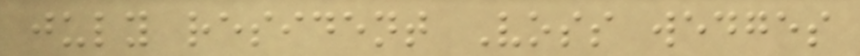july resident Voss wedges
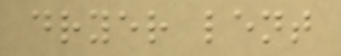dryer lent
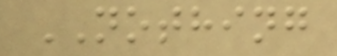NOTHING
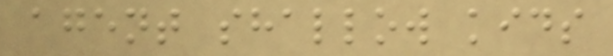agent shallow kids
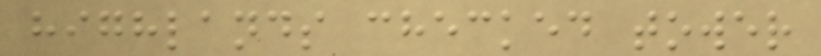highlands checked tower
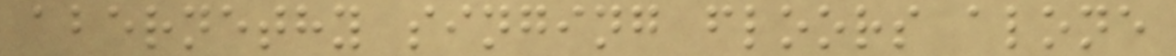abernethy singing floors alone
